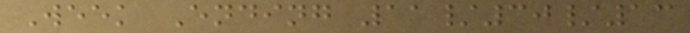Week Ending 11/30/13
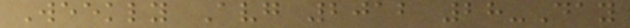Weekly Avg 2012 28-Day
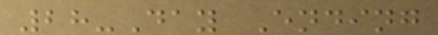28-Day Ending
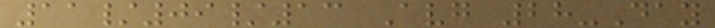11/09/13 Avg 28-Day
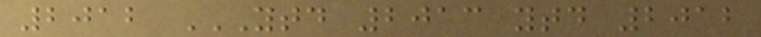2012 YTD 2013 YTD 2012
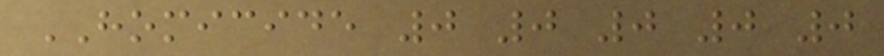HOMICIDE 0 0 0 0 0
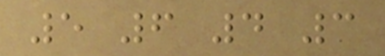5 6 4 3
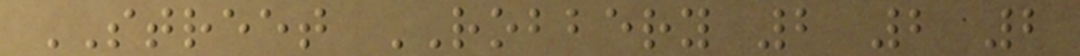STREET ROBBERY 2 2 2
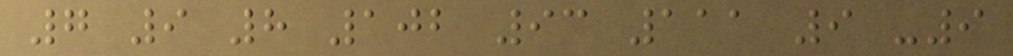7 9 8 102 93 111 9 -9
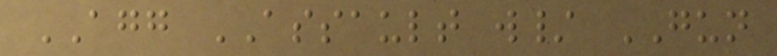AGG ASSAULT w/ GUN
